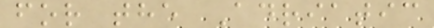for the Adriatic
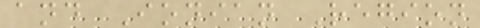and Ionian Region
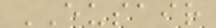EUSAIR
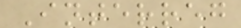Interreg
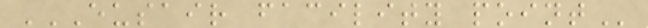EUSAIR FACILITY POINT
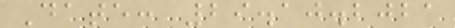Date: 29.10.2021
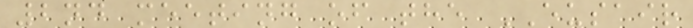2nd meeting of the EUSAIR
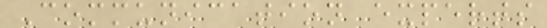Communication experts
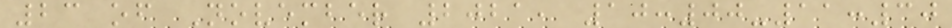23 of November 2021, 10:00-11:30
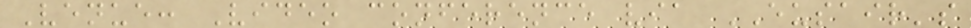Venue: Video conference via EUSAIR's
